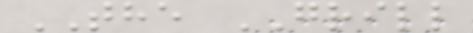THE GRILL
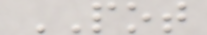POT
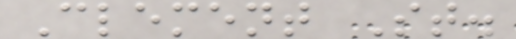Clement St.
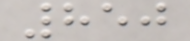850
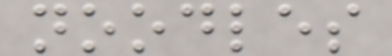noodles
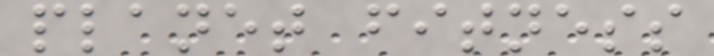planet fitness
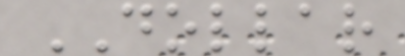DOLLAR
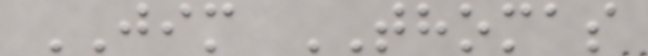JIM THOMAS
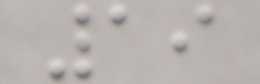19
